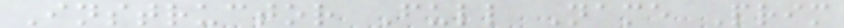Instructor Full Name Prim
